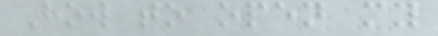How to open my
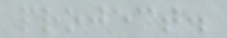project.
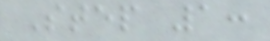Step 1:
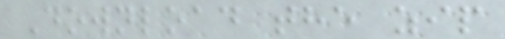Download the zip
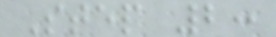Step 2:
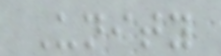Unity
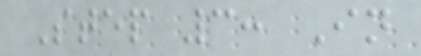Step 3: In
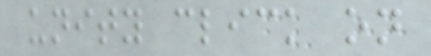unity click on
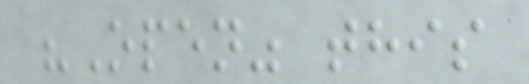"Open" this
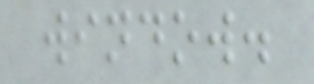window.
